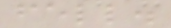fell.
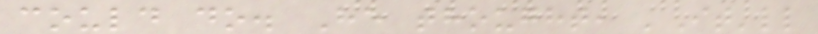could do. He thought, 'It'll
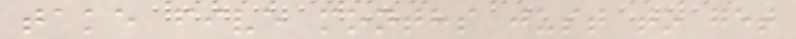take five months just to get
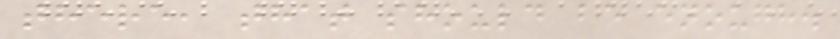there, that should be enough.
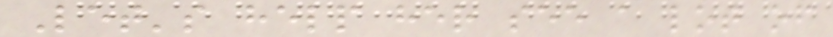Let's help her see a lot of
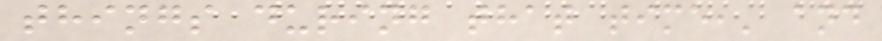things during that time,' and
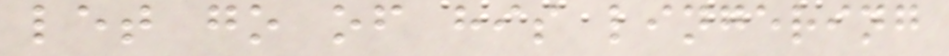let go of his lingering
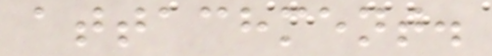attachment.
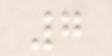7
